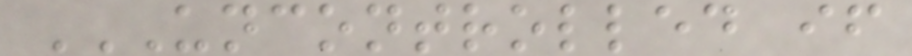UNCONTROLLED IF
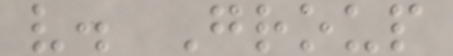v. Group
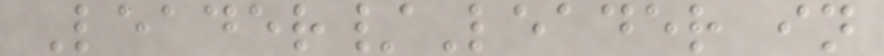Leader/Leader in
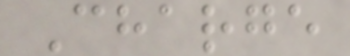Charge
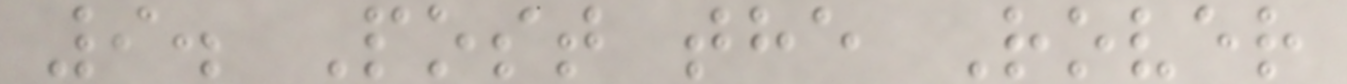9. Post the Rover
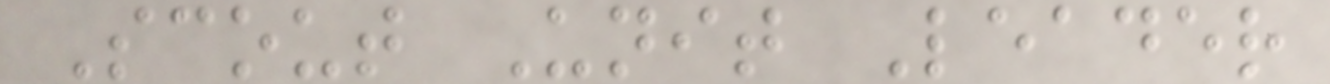Scout Unit Leader
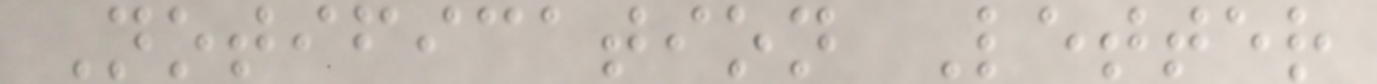Notification Letter
